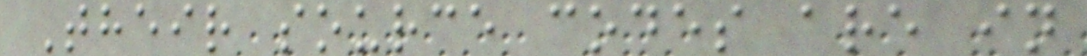Their source codes are in
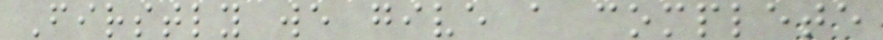Firstly we give a complete
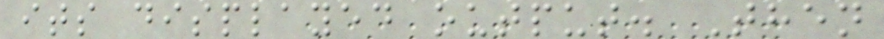its displayed output. Then
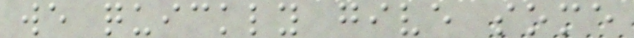we quickly give some
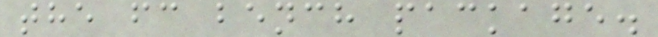the fc bench package.
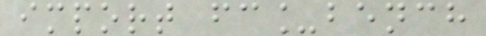import fc_bench
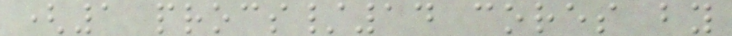(1 procs/14 cores by
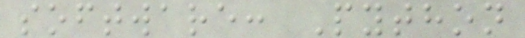software: Python
